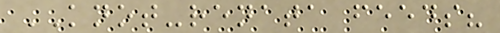KNOT-renata feeds?
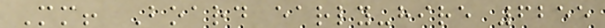Mm! Board early-hire 6255
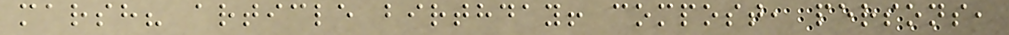marsh? article birthday! compost, persons,
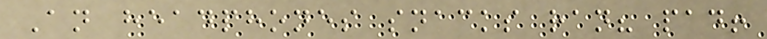An headphones snacks ran? pad!
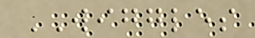WIGGLES
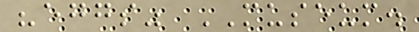"eggs" MUSEUM.
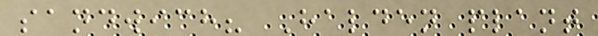sandwich? Halden plant
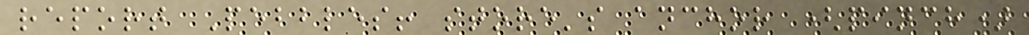report Pebbles! store's anchor (pinch)
